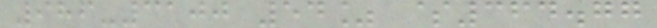986-3100 54% $364.77
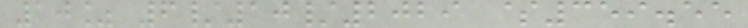10% 6/10/2029 $359.55
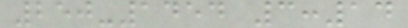250-1454 3:14
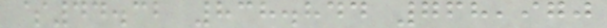$44.32 838.844 768,970
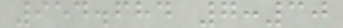954.684 7:30
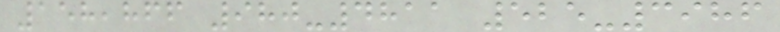158,866 980-4811 525-3986
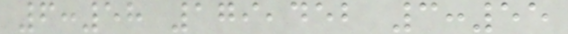6:58 179,452 3:55
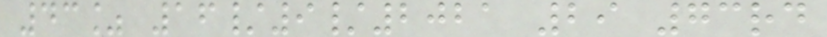43% 16/9/2021 29 73rd
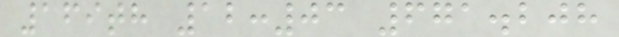169th 12:03 671.208
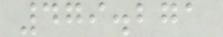479.271
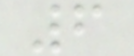6
